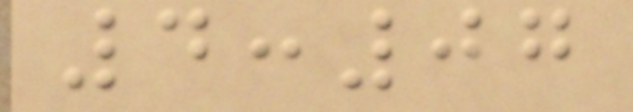4:07
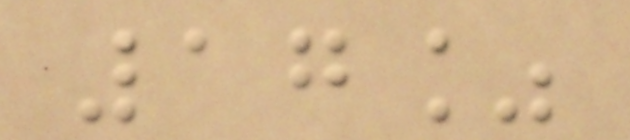17%
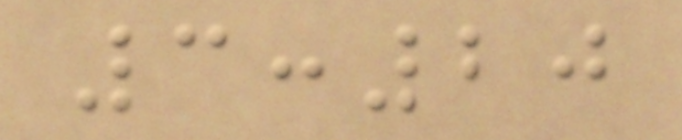3:20
